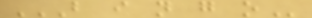B I N G O
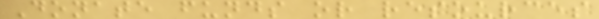Donate funds or resources
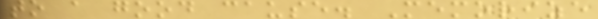to a good cause. Memorize
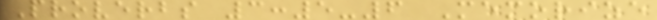Proverbs 3:5-6 Memorize
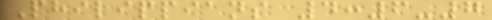Philippians 4:6-7
